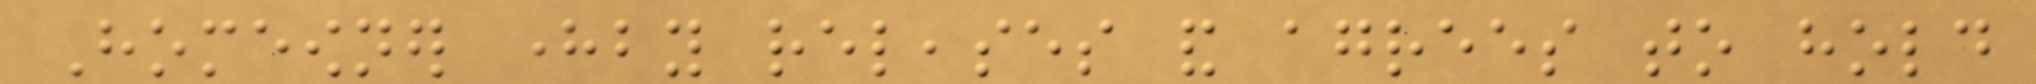Homeowner hereby releases and agrees to hold
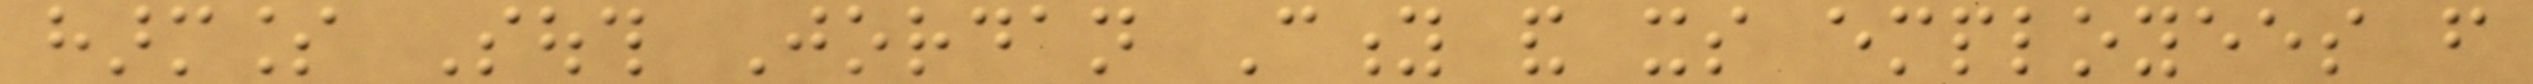harmless South Jordan City and its employees from
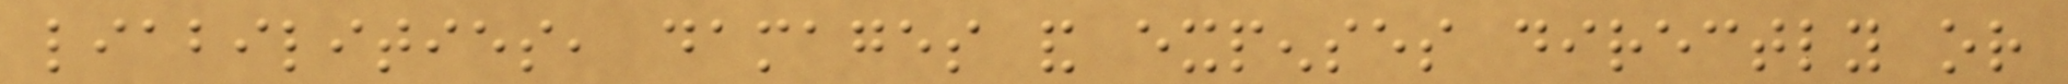liabilities, damages and expenses directly or
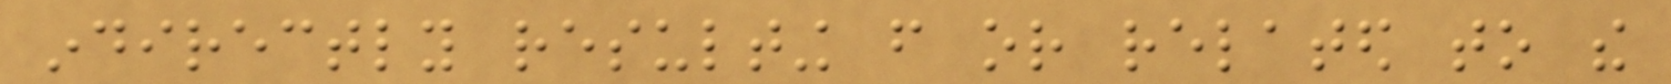indirectly resulting from or related to the
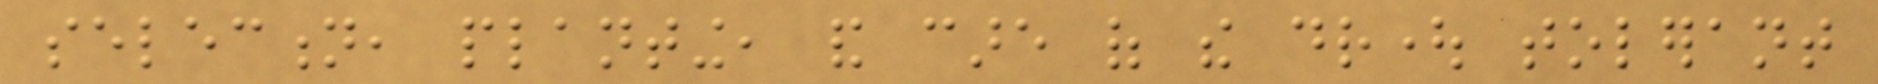selection, planting, and care of the drought tolerant
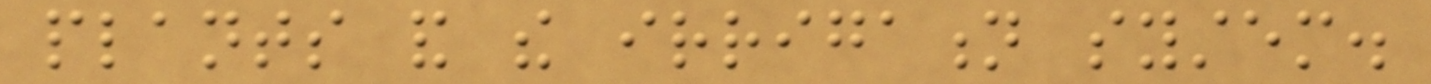plants and the irrigation system.
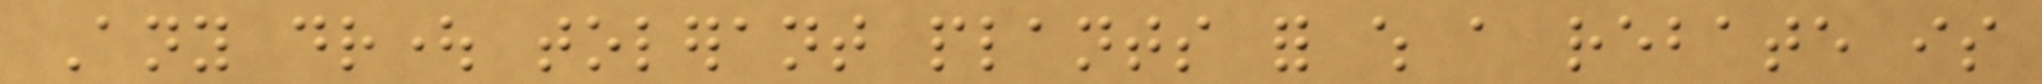Any drought tolerant plants for which a rebate is
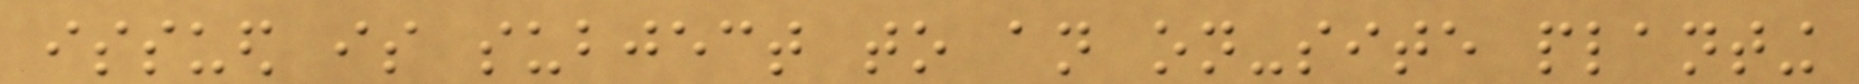issued is subject to an on-site planting
